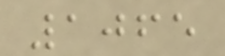1065
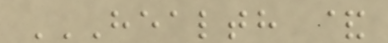HEALTH &
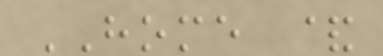HOME &
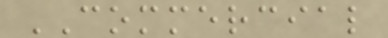COMMERCIAL
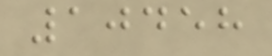10458
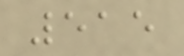515
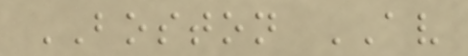BOSTON AV
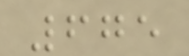675
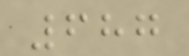687
